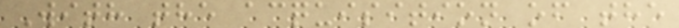With the acquisition of the
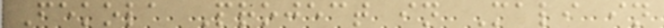Fekola Project in Mali in
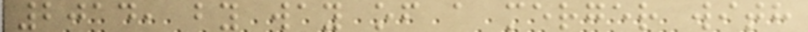2014, by way of a merger with
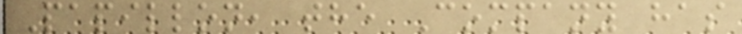Papillon, the Company has
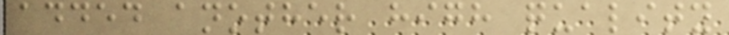added another high quality
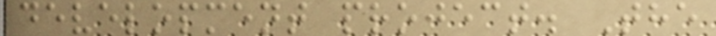development project. The
